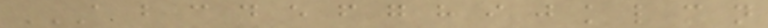A B C D E F G H I J K L M N
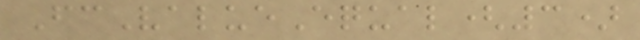FcValueEqual(3)
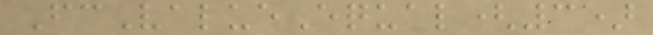FcValueEqual(3)
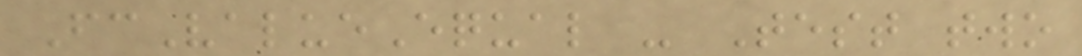FcValueEqual - Test two
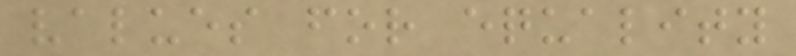values for equality
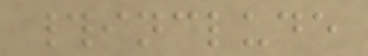#include
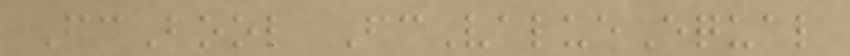FcBool FcValueEqual
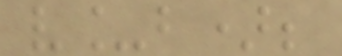v_b);
